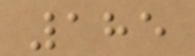185
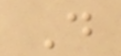D
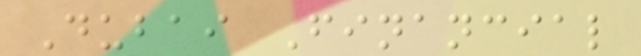Dubai Financial
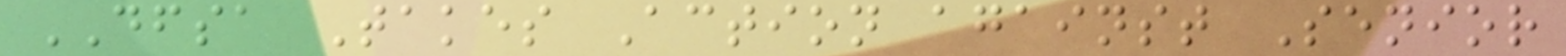DFSA Takes Action against Senior
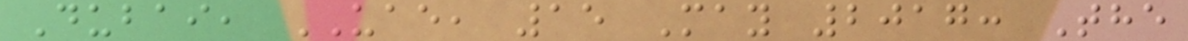Dubai, UAE, 15 May 2017: The
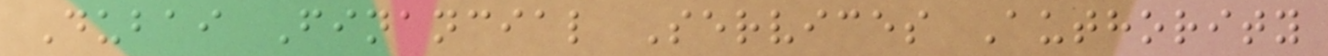Dubai Financial Services Authority
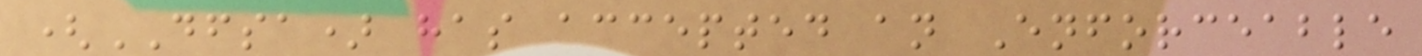(DFSA) has accepted an Enforceable
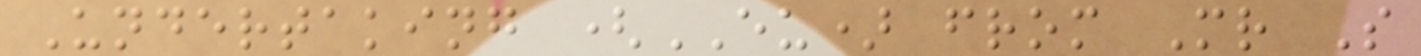Undertaking (EU) from Mr S
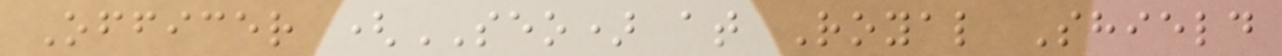Officer (SEO) at Royal Shield
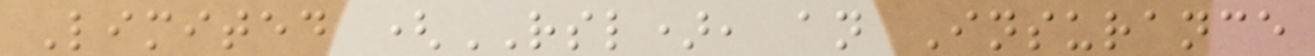Limited (RSL), an Insurance
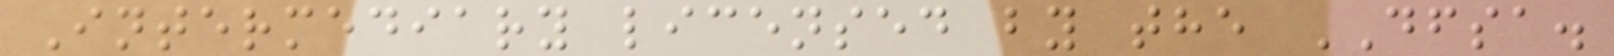Intermediary licensed by the DFSA.
